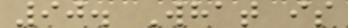90. What is
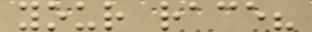your race?
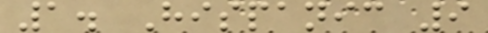1. Hispanic 9
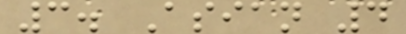3. Asian 4
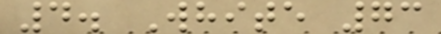4. White 73
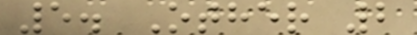5. Other 2
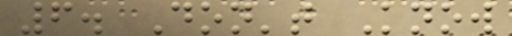6. Don't Know
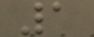1
